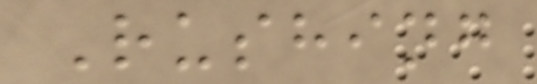Rushing
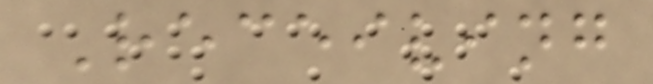Receiving
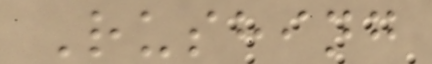Rushing
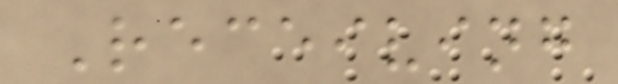Receiving
